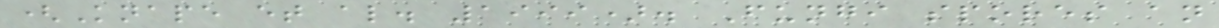(Knape et al. 1999). Fungi spores an
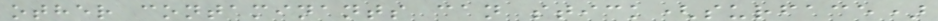other contaminants can stick(surface)
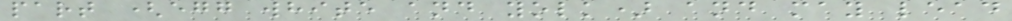part (egg white and yolk) and may lead
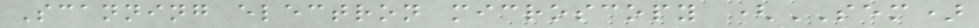Scanning electron microscopy (SEM)
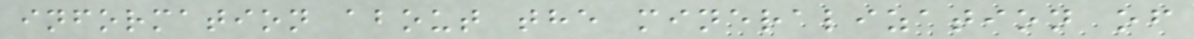information about the mineralization of
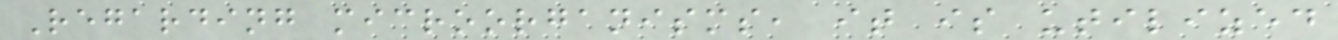Regarding microorganisms, it is utilized
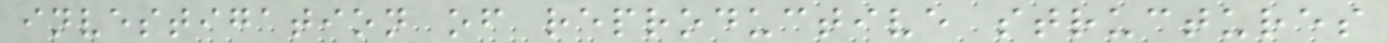investigation of reproductive structures
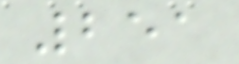251
